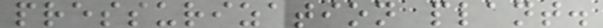pressurization plant.
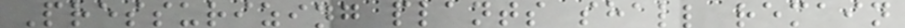Pressurizing plants shall remain
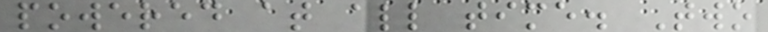powered at all time. Two
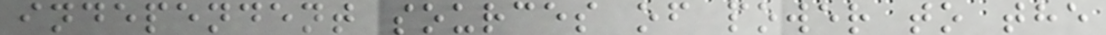independent sources of power to the
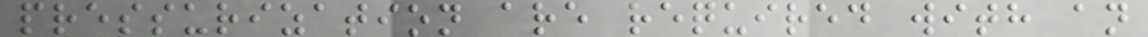pressurization are required with an
